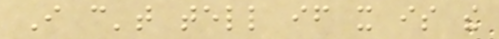I can't tell if it is the
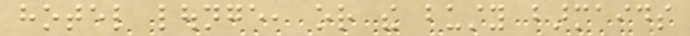hotel lounge, or the busty barmaids
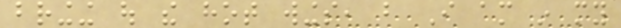bringing out the hot wings, but I am in my
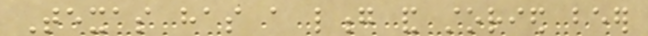Texas has a long and storied beer
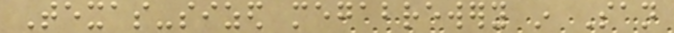Texas-sized megabrewery in San
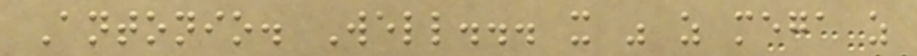Antonio. Well... it was as mega as
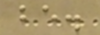be.
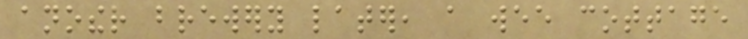another brewery later, a wee cottage
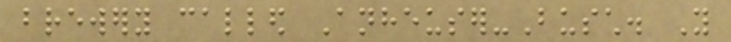brewery called Anheuser-Busch. You
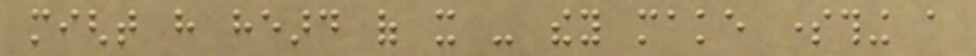might have heard of it - they make something a
